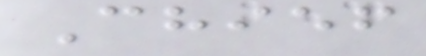Chief
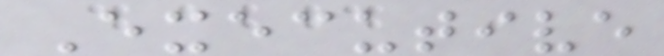Executive
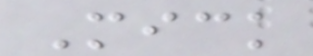Mick
